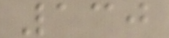130
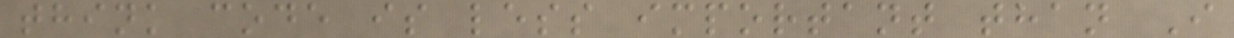think code is less important than I
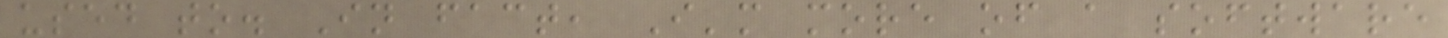used to. In fact, I'm more of a software
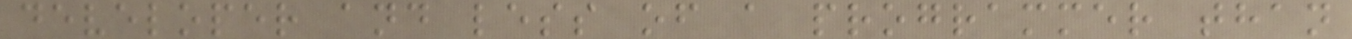developer and less of a programmer than
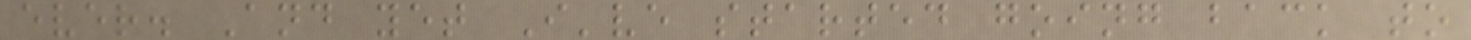ever. And yet I've started going back to
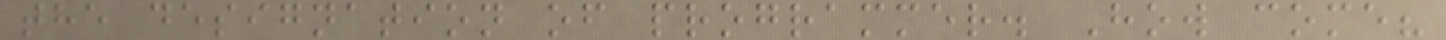the designation of programmer. How come?
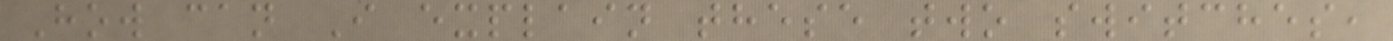How can I explain these two switches,
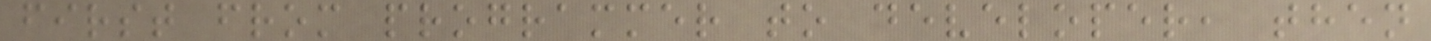first from programmer to developer, then
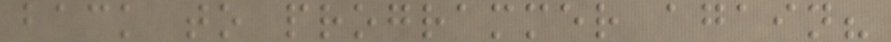back to programmer again?
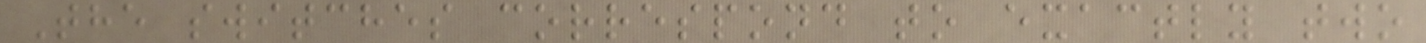The switches correspond to exactly two
